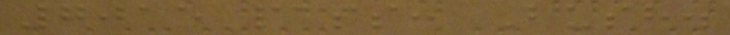7015 pass: Bush.
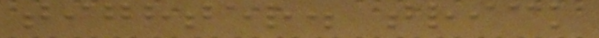tighter. trick
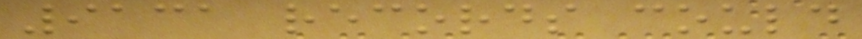9131 records could
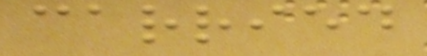carried
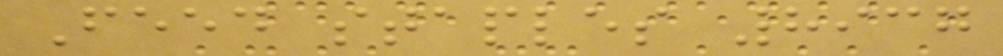Feed staples 8937
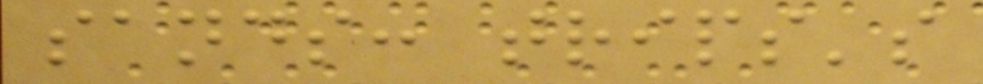sands: trips's
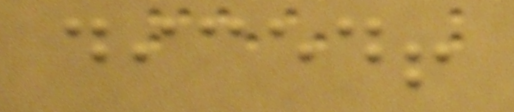diced!
